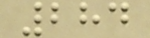284
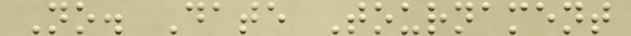No. Date Tournament
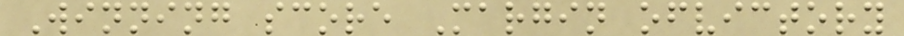Winning score Margin ofvictory
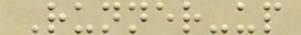Runner-up
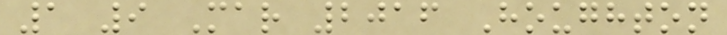1 9 Mar 2016 Houghton
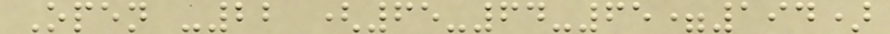Open -22 (65-64-65=194)
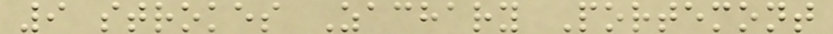9 strokes Zachary Portemont
